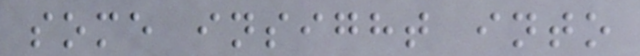some insight into
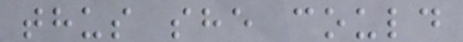thus she could
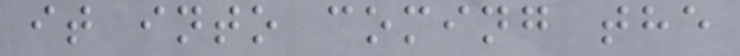it into coming the
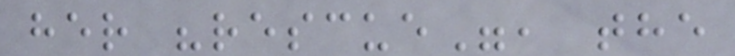her "rescue", the
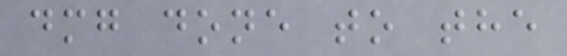dmg done to the
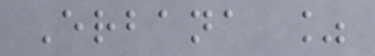Erbana %
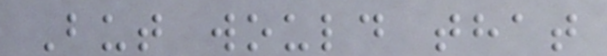But would that
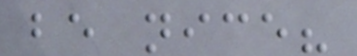be nice?
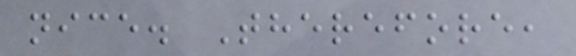nice. Therefore,
